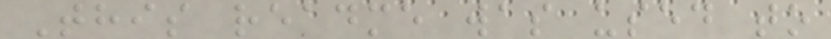This readme was used to
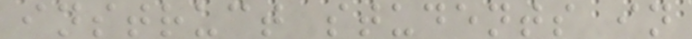instruct students in
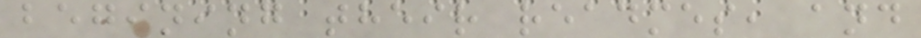begining their readmes, and
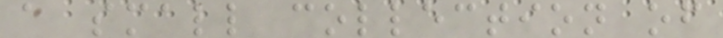a small collection of
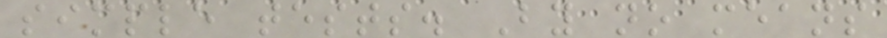simple tests. By no means
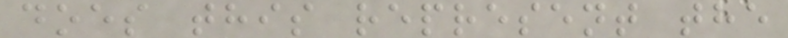does this represent the
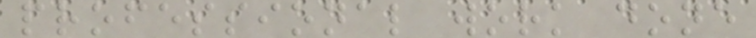professional work done
